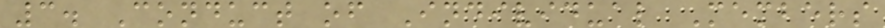3. Conduct of Individual Members
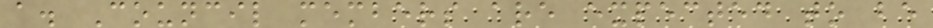a. Council members are expected to be
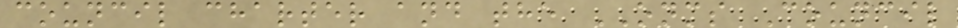council charter and the ONMS Council
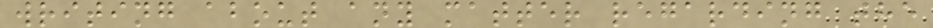writing about any matter regarding the
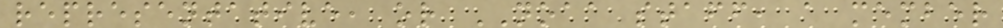representative, or NOAA staff, a member
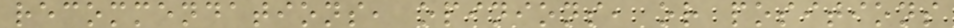recommendations, opinions, or positions
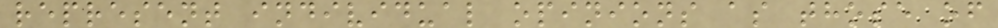represent individual opinions as those of
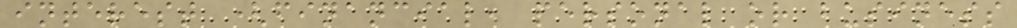interest (financial, personal or business
